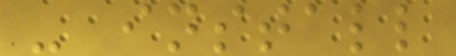- install
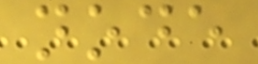node
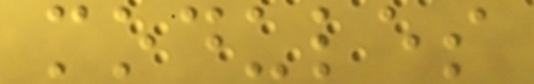modules
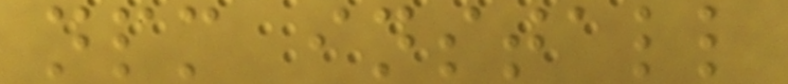npm install
